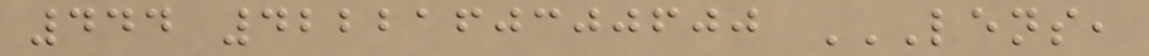444 4222160300600 LENS,
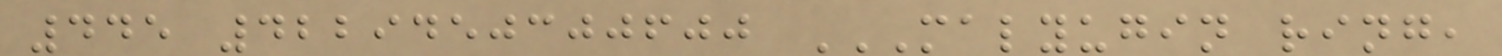445 4229450300600 MALYUGIN RING,
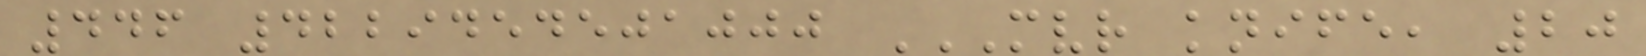446 4229454501000 MVR KNIFE, 20
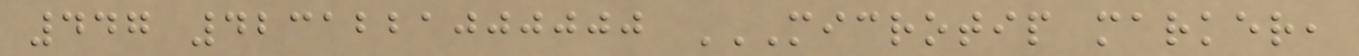447 4231221000000 MICROTIP MARKER,
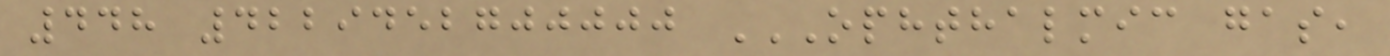448 4229452700000 OPHTHALMIC GAS,
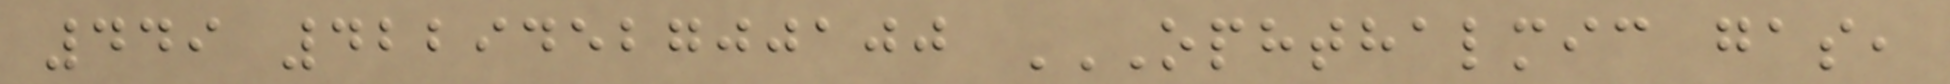449 4229452700100 OPHTHALMIC GAS,
